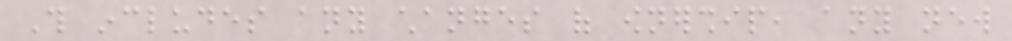This includes any changes of ownership, any new
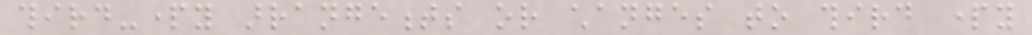third-party arrangements or changes to third party
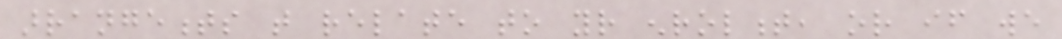arrangements that relate to your enrolment, or if we
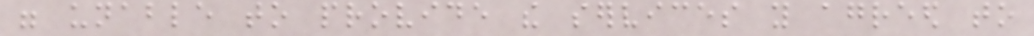were unable to provide the services you agreed to
